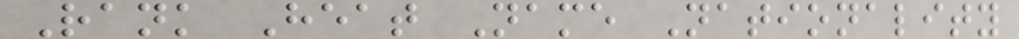Rank Heat Name Nationality
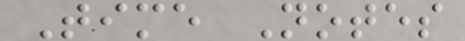Time Notes
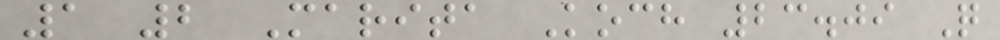1 2 Marita Koch 23.09 Q
